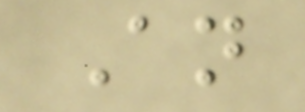An
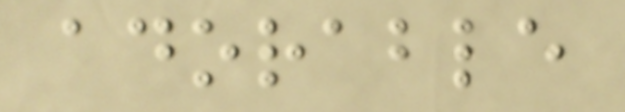adorable
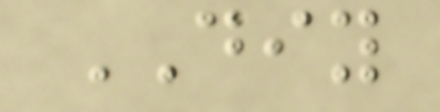DIY
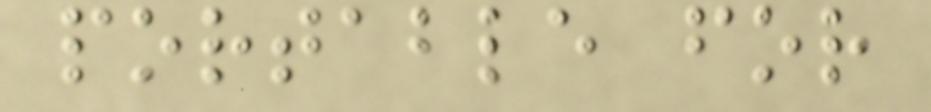portable for
